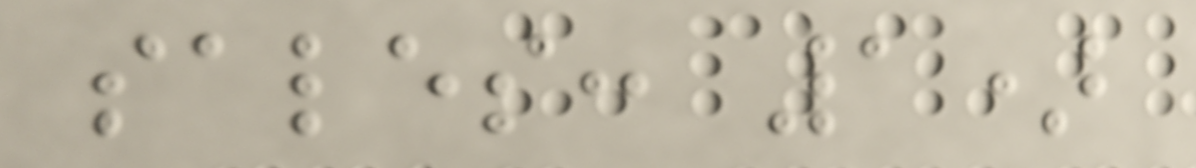sales: 1)
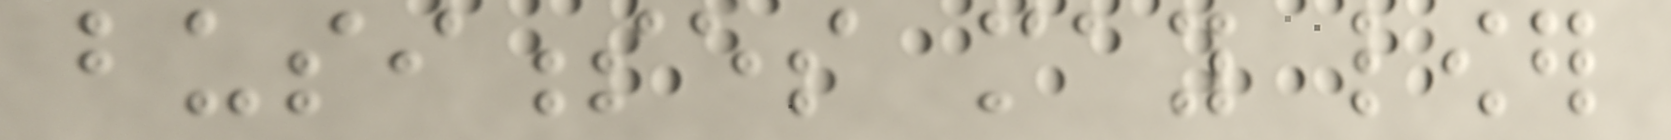businesses may lower
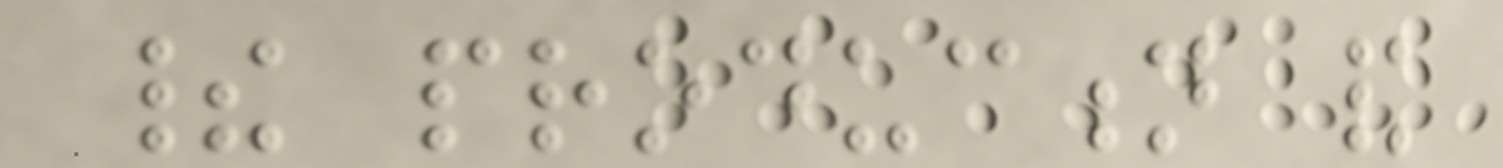their production and
